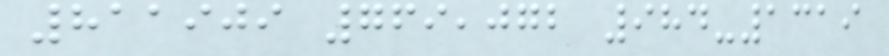811909 769,072 984-1319
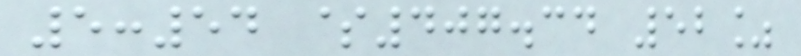5:54 $407.34 52%
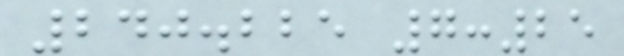240.225 7:25
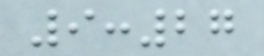9:27
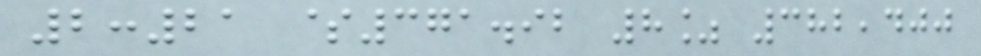2:21 $371.92 8% 382,400
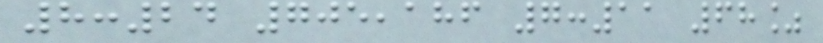8:24 705,186 7:11 68%
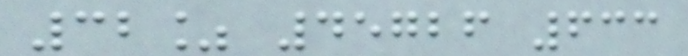32% 45726 633
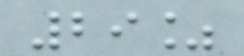29%
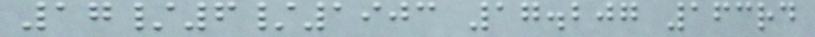17/6/1903 17.207 163rd
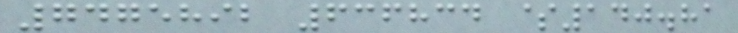7475892 636834 $140.81
